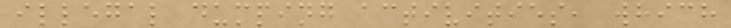illegal dumping activities, which
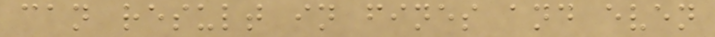can result in fines and even
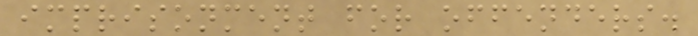imprisonment for offenders.
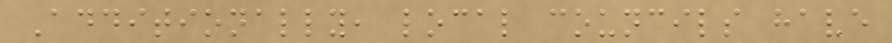Additionally, local councils have
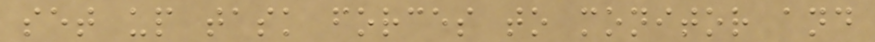set up task forces to monitor and
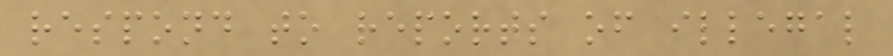respond to reports of illegal
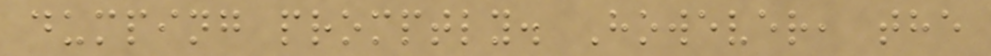dumping promptly. However, the
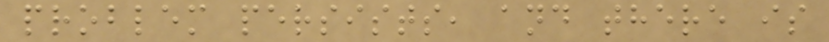problem persists, and there is
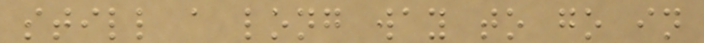still a long way to go in
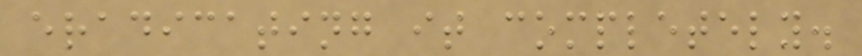eradicating it completely.
